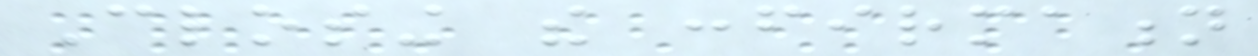Closing the confirmation
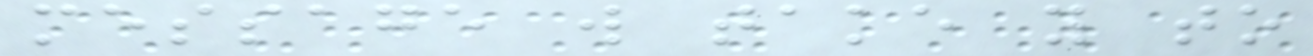message will take you to
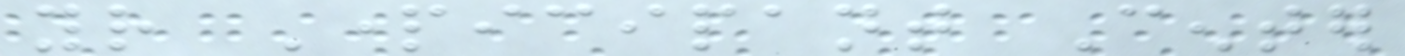your Participant Center
